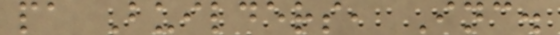pa Builders, Inc.
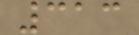313
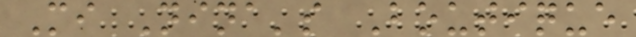Mi Nina's Boutique
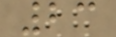23
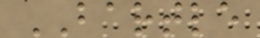BARTLE
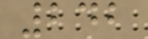242
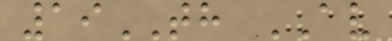19TH AV
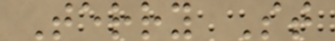Terry St
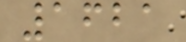1621
